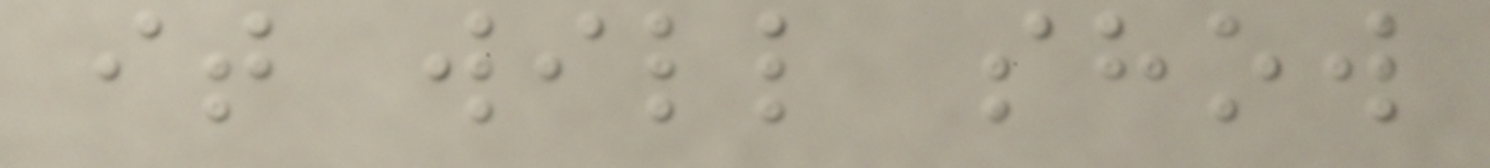it will show
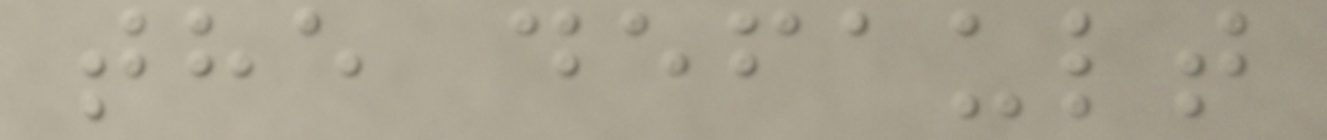the default
